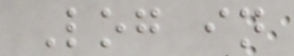Log in
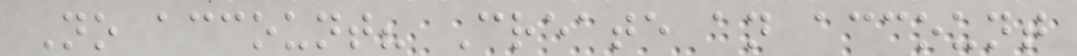No account? Create an account
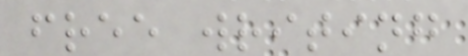free writing
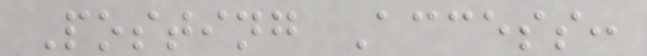Posting Access:
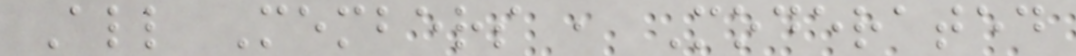All Members , Moderated
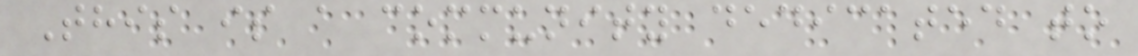This is a community dedicated to
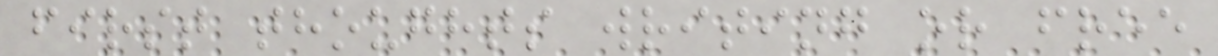first thoughts writing or free
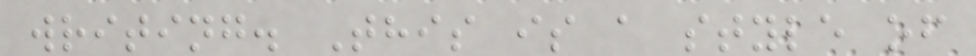writing. This is a style of
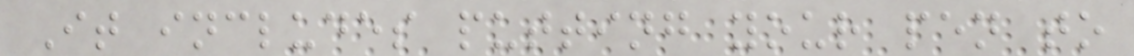It includes putting your pen to
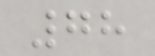78
